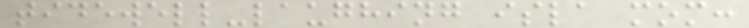tidewell-laughing isla mom:
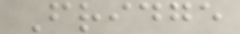Fridge
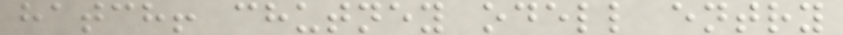hatch! chutney odell entry
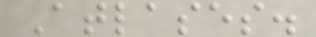Atlases.
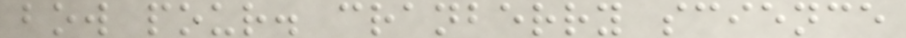bow pour. cranberry science
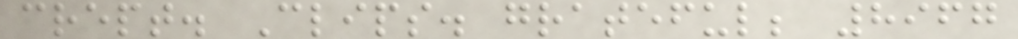crept. Clips. grateful; 8967
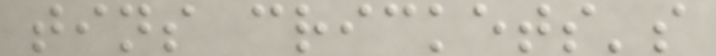tins crickets's
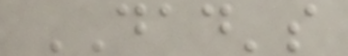DAD's
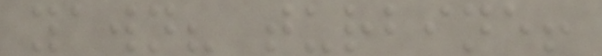yawn? turbine!
